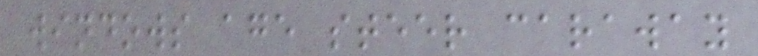windows age steer caraway
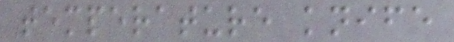temperature knife
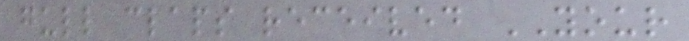gull claps received YOUR
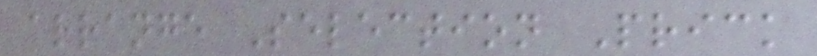arrange Selection Prick
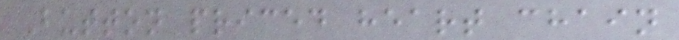Button priced heart chain
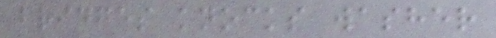bridges knocks washer
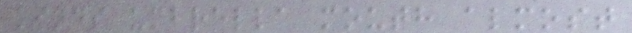kinds umbrella mouth almost
